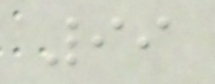99
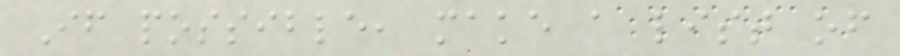If possible, make a list of
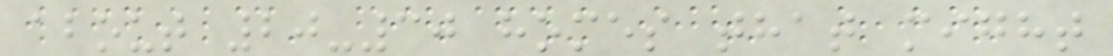about 20-30 homes that might
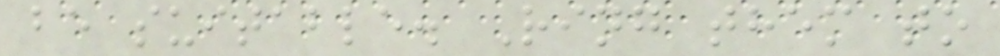be suitable. Ring them to
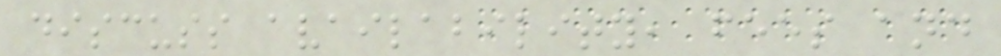discuss availability, fees and
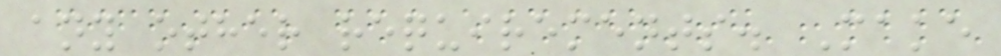any other requirements. Make
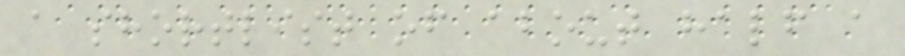a shortlist of about half a
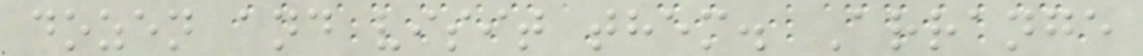dozen and visit them. Arrange
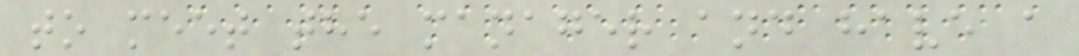to meet the manager and have a
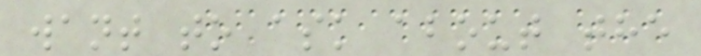want to ask about the
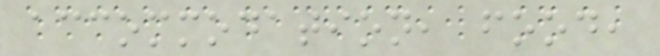accommodation, food,
